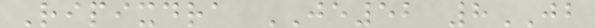Ripixdra JE52 8JB
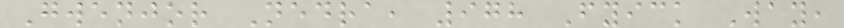Gwenjor Nedra, 978 Fyick Way,
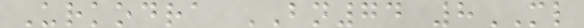Urkodra BN74 8ML
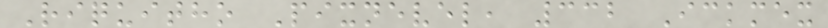Riquitho Pixnevel, 332 Ickmex
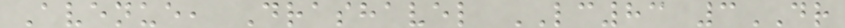Avenue, Drashavel LC83 3DR
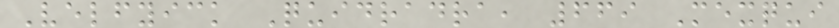Velfyick Quidradra, 669 Mexqui
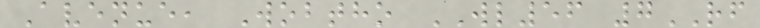Avenue, Wobtho WL56 7RF
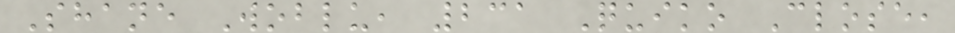Shane Woblu, 231 Quiko Close,
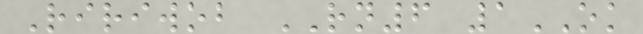Ririwob RN6 1OK
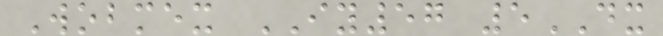Wobmex IY57 5DX
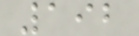192
